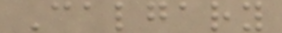Calgary
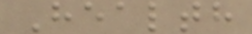Health
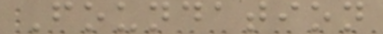Foundation
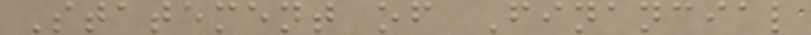Statement of Financial
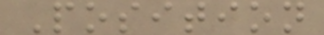Position
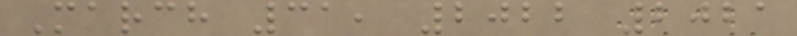March 31, 2022 2021
